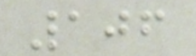106
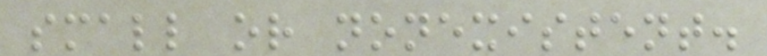small or nonexistent.
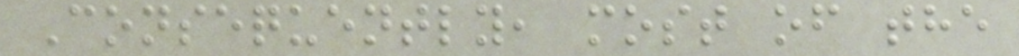Consequently, most of the
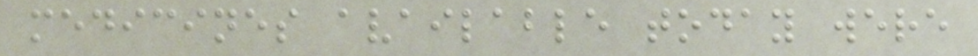medicines available today were
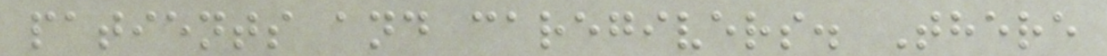patients and caregivers. There
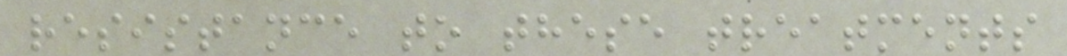resistance to these treatments
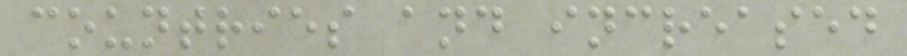countries and increased
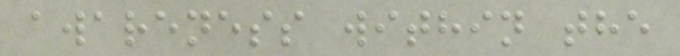awareness within the
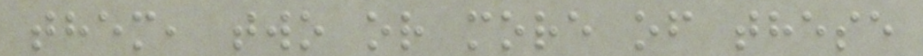them, two or more of these
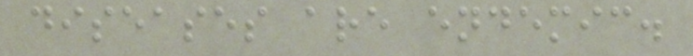diseases are endemic.
